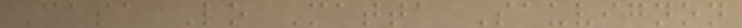Casa Lo Matta Sauvignon
